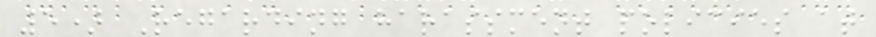5) Regarding harassment policies at
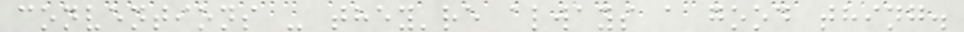conventions - they're always a good thing.
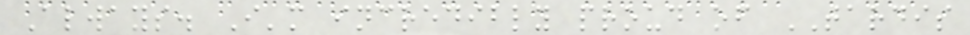Always. I'm incredibly proud of TARDIS
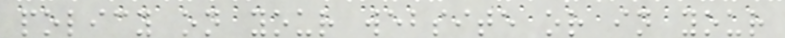policy on your website or in your
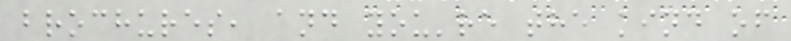brochures, and you're the kind of
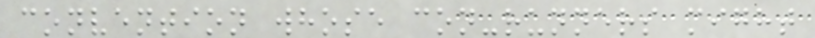convention whose con-runners might
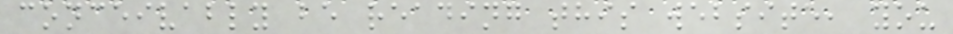conceivably be reading this website, you
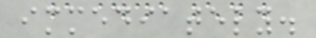immediately.
